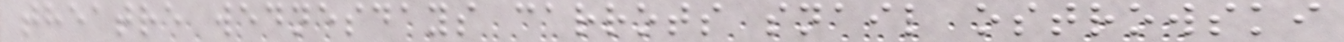theatre wednesdays carrots snail ostrowski
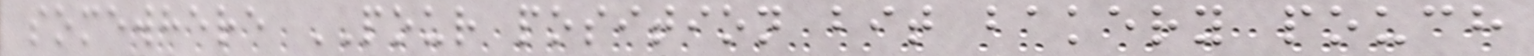somewhere POUR position bit bakery pouch
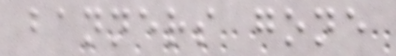banners gone
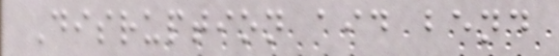Disruption aid bend
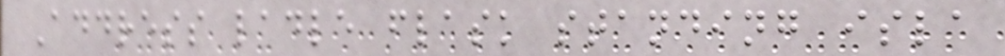Address ladle flask standing isla
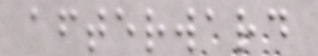afterward
